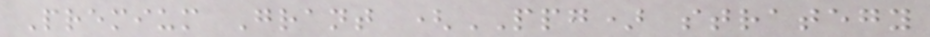Premium Grant (PPG) strategy
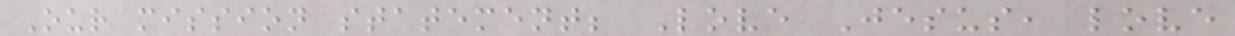Our mission statement; Love Jesus, love
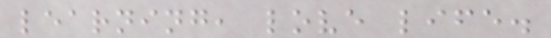learning, love life.
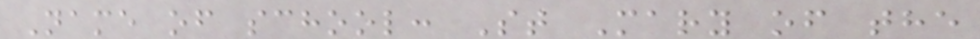Name of school: St Mary of the
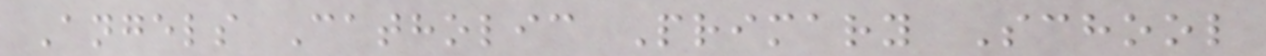Angels Catholic Primary School
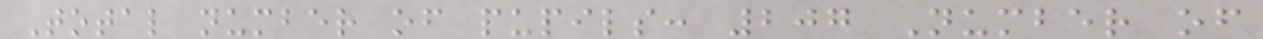Total number of pupils: 207 Number of
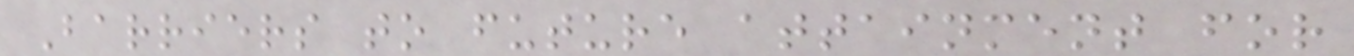Barriers to future attainment for
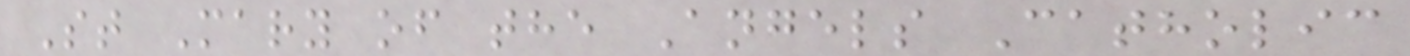St Mary of the Angels Catholic
